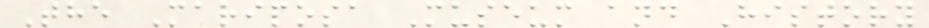The Mariposa Museum and History
